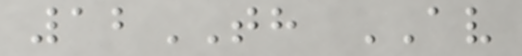12TH AV
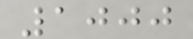1000
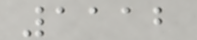1112
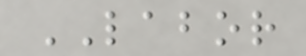LABOR
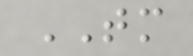TM
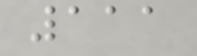111
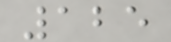125
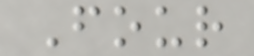Four
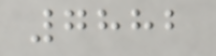7882
